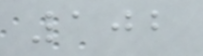102
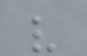v
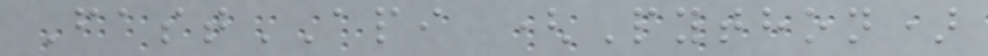FastAPI (Python)
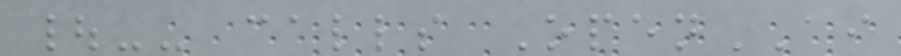|-- calls OpenAI
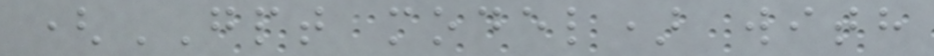(GPT model) with
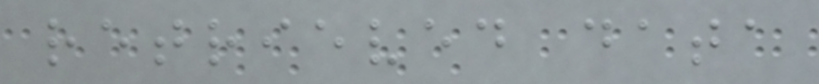retrieved data
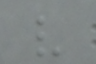v
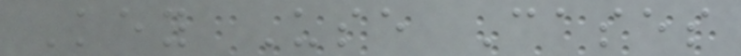Key Use Cases
